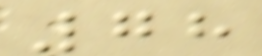78
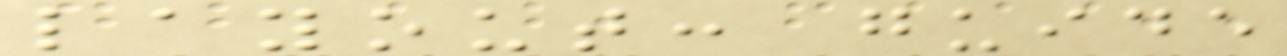layout: guide
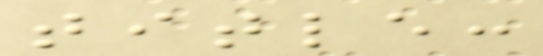title:
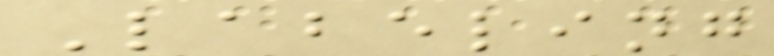Labeling
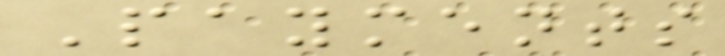Payments
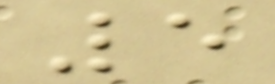5
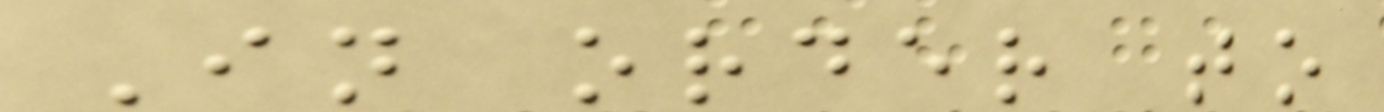In order to
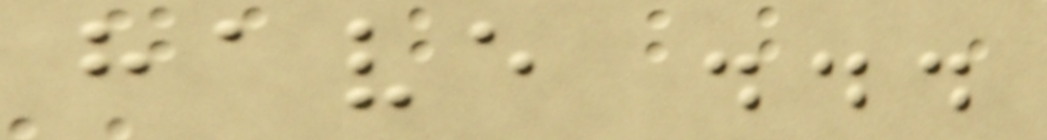have ...
